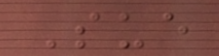Sue
